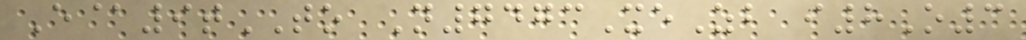E@9tTO N7473XeZb i8O3
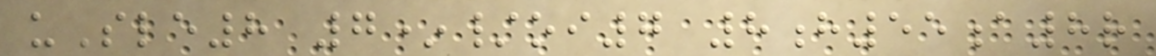uSle8 7*/oi7 8h55a8r
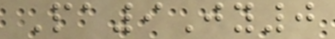Pa9Jy0
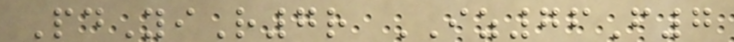PdYiR7r IZ76F7
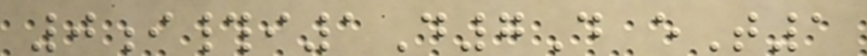0i#i1D7D eT1
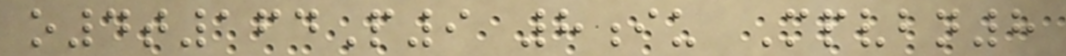o4t164P9 8iu Mpvbn8
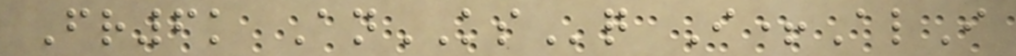Fr6k AnKSq I+AlI
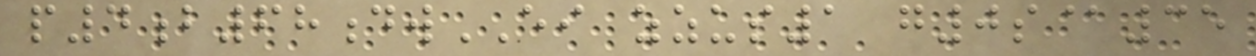p4b68dwEI zzus1 g0s@35
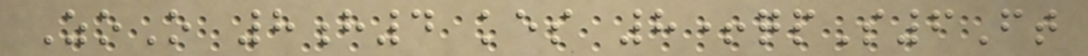ZoO 8h4 kes 8+qpS6Ft
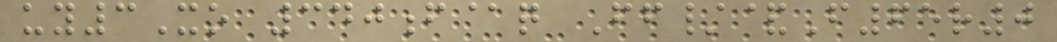uy3Xo 340f@q Ff/&F65r0
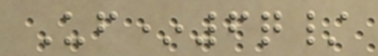Uf*6q/
